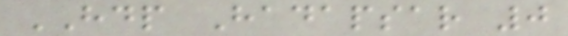HDP Hadapsar 0
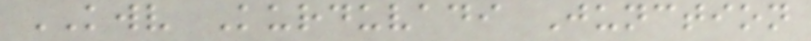KWV Kurduvadi Junction
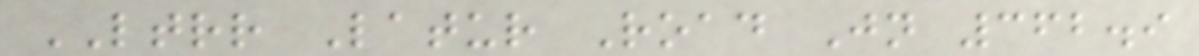LTRR Latur Road Jn 362.9
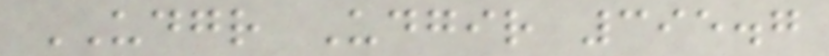UDGR Udgir 395.7
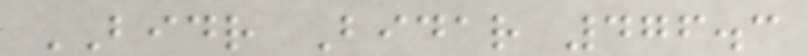BIDR Bidar 476.3
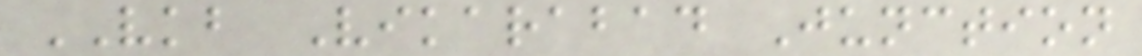VKB Vikarabad Junction
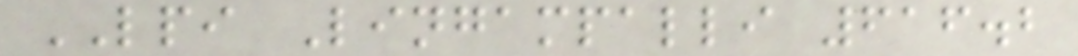LPI Lingampalli 616.2
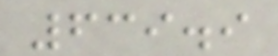639.9
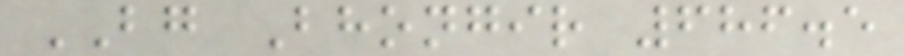BG Bhongir 686.5
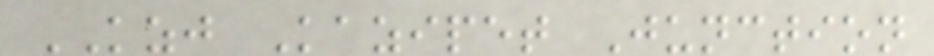KZJ Kazipet Junction
